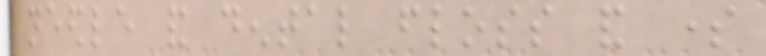needle and dental floss and some
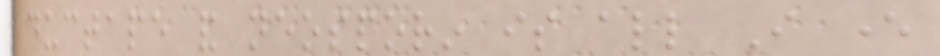ductape and neosporin is all I ever
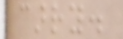carry.
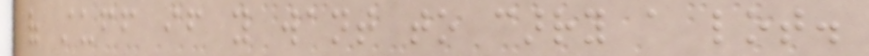of stuff if you want to carry a lot.
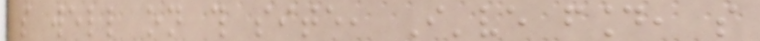so well on this site, I've found, so
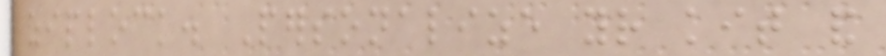ziplock. Personalize your kit and
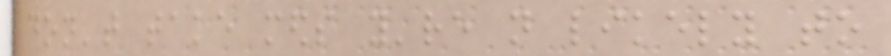don't take meds you're not likely to
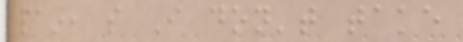pain, so I don't take
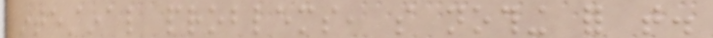intestinal problems, so nothing for that.
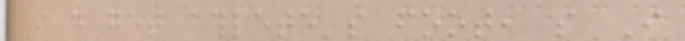I do get athlete's foot, so I
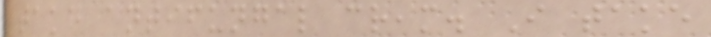take antifungal cream. I take
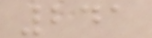241
